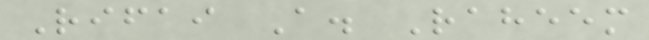Rifai A. Raheem
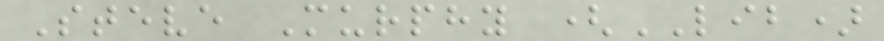Steve Murphy (LIB)
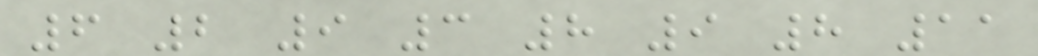6 2 9 3 8 9 8 11
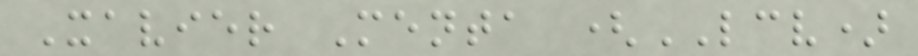Xavier Menta (LCV)
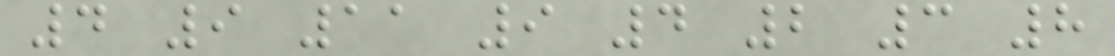4 9 11 9 4 2 3 8
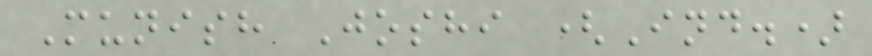Munish Joshi (Ind.)
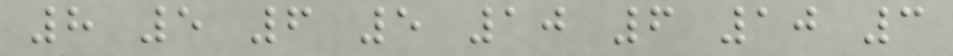8 5 6 5 10 6 10 3
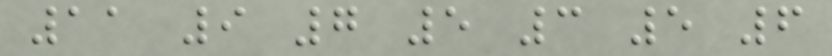11 9 7 5 3 5 6
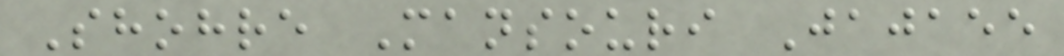Shohre Mansouri Jajaee
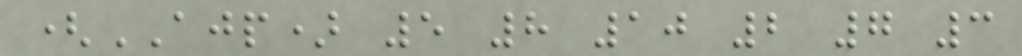(AJP) 5 8 10 2 7 3
